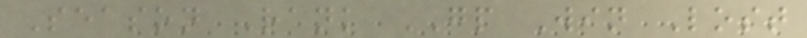Season Rank GP Win Lost
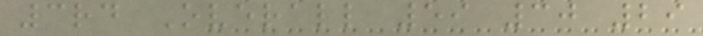3rd Overall 59 30 29
